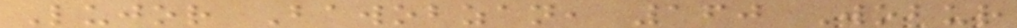Lujor Bawobzan, 160 Wobur
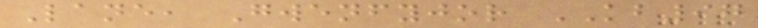Lane, Gwenfyjor KB97
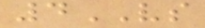4VS
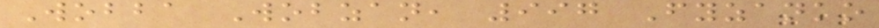Wobba Wobzan, 997 Fyzanko
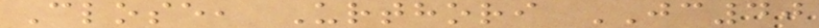Close, Urthori JC40
